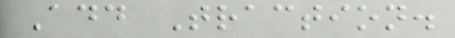Add Traction.
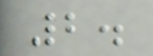2.
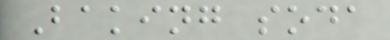Baking soda
